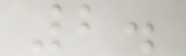2.
